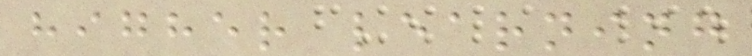higher learning
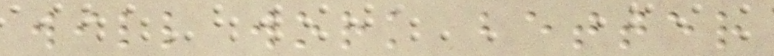will work better
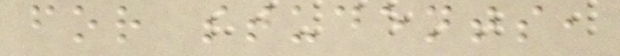for students,
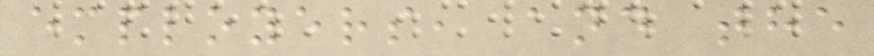employers, and the
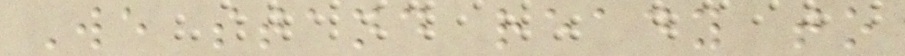We stand ready to
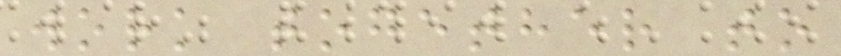work together to
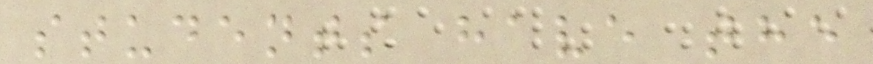students have the
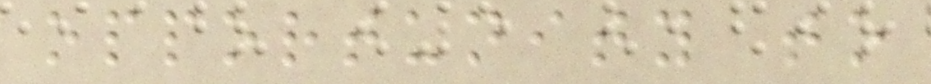opportunity to
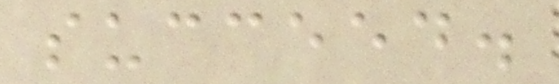succeed.
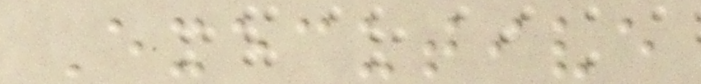Executive
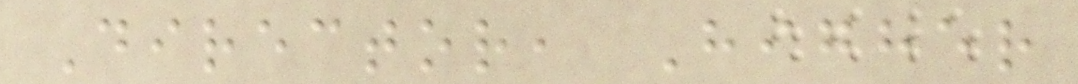Director, Higher
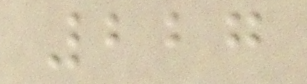227
